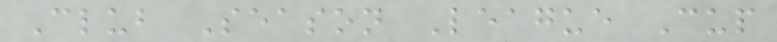Club Season League Cup
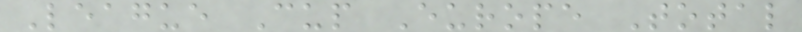League Cup Europe Total
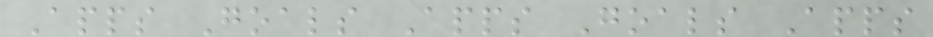Apps Goals Apps Goals Apps
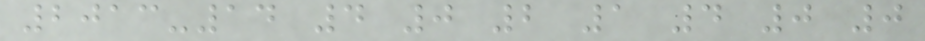2013-14 4 0 2 1 4 0 0
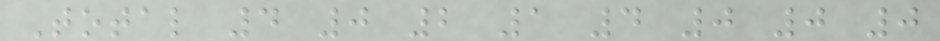Total 4 0 2 1 4 0 0 0
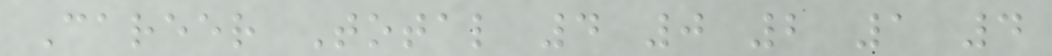Career Total 4 0 2 1 4
